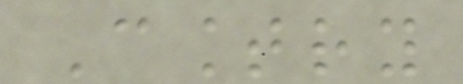Country
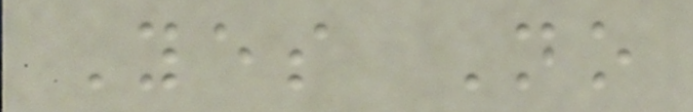Yes No
